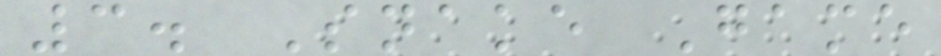3. Snake Game
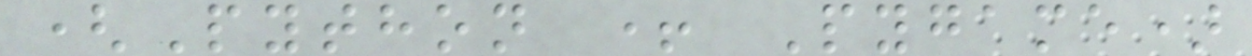(Python + Pygame)
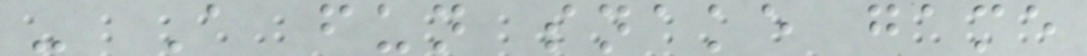- A fun snake game
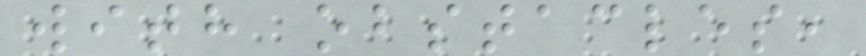with obstacles,
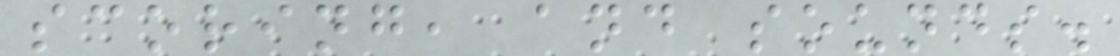scoring, and sounds.
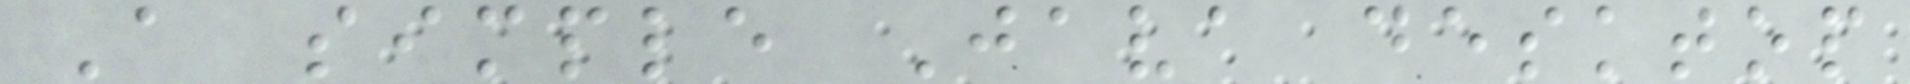A simple Java desktop
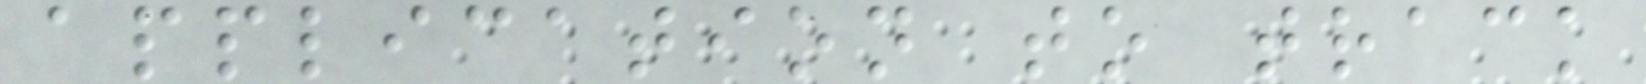application to track
